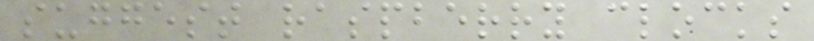suggest raspberry clocks
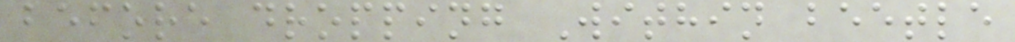before dropping Within beetle
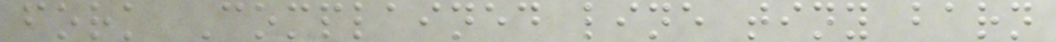fork Complained line tiny barn
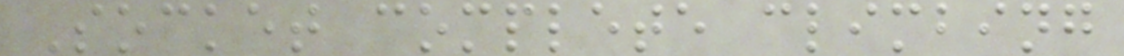Socket complete climbing
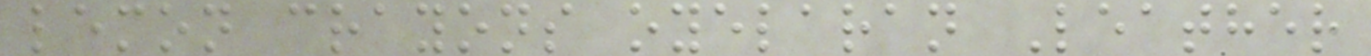lemon crayons oyelaran Leather
